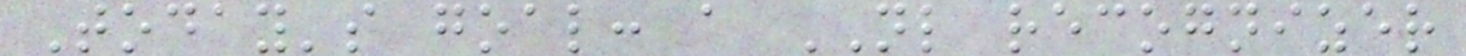Today's goal: a NL recognizer
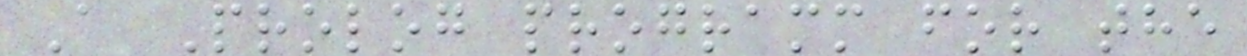A Prolog programm for the
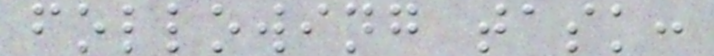following task:
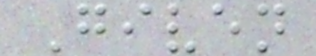Given
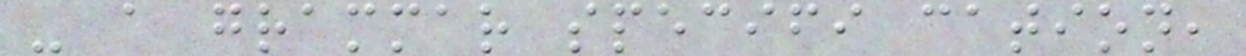- a grammar specifi cation,
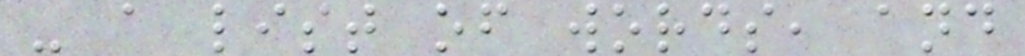- a list of words, and
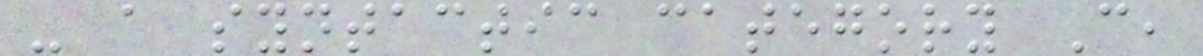- a syntactic category C,
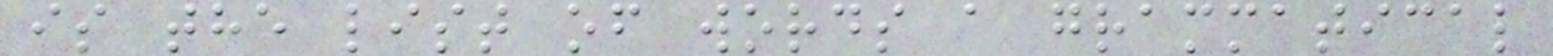is the list of words a grammatical
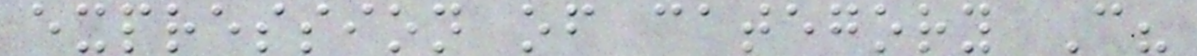expression of category C?
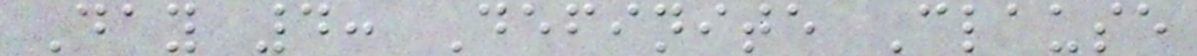Day 4: Definite Clause
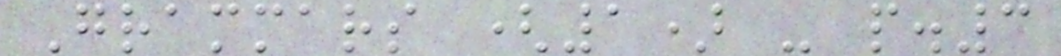Grammars (1) - p.3
